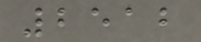2512
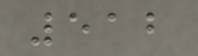512
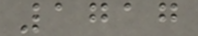1717
